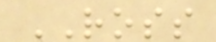ROSS
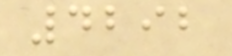4292
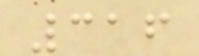316
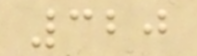320
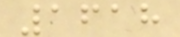1618
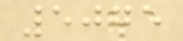5075
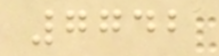7742
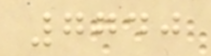7740
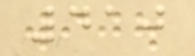410
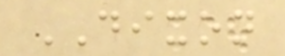DIXON
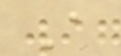A
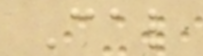Cal
